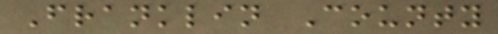Franklin County
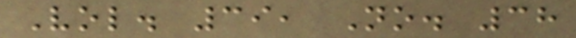Vol. 39, No. 38
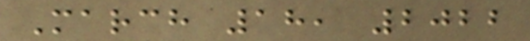March 18, 2022
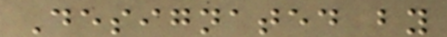Designated by
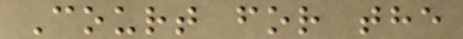Court for the
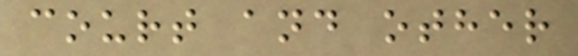court and other
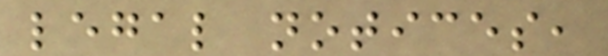legal notices,
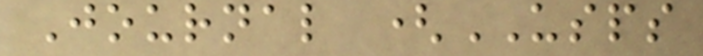Journal (USPS
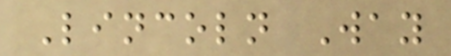Lincoln Way
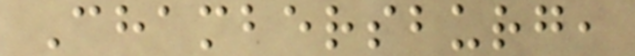Chambersburg,
